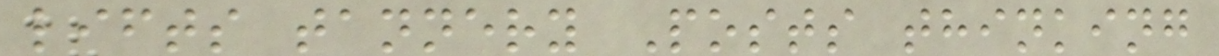lifts tannery Posts thinking
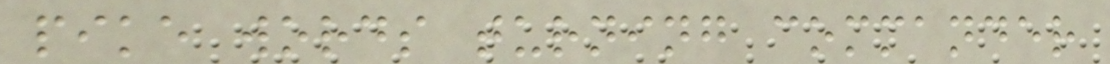pike words turning commander
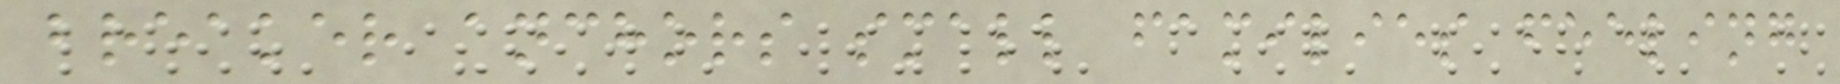breaker anchors small families feeling
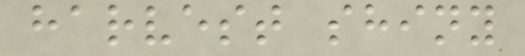harvest shiny
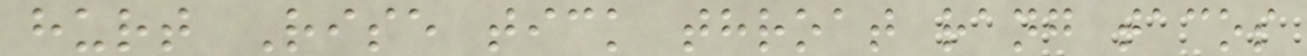hurt Rise tick throat rang tacos
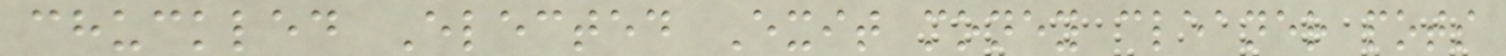chuckled Elected Exit money cleaner pots
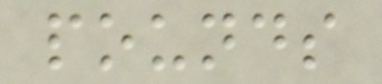pounds
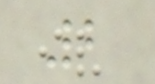2
